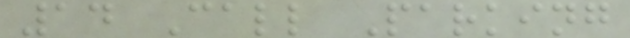14 Call Parking
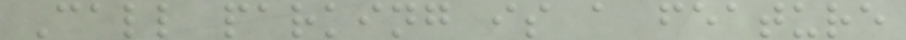Call parking is a feature
